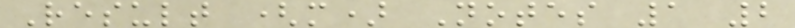Result (m) Notes 1 2
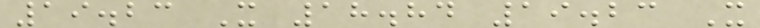19.23 X 18.84 19.23 X
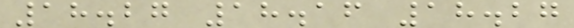18.27 18.16 18.27
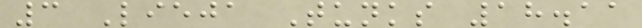3 Lieja Tunks 18.11
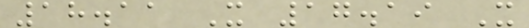18.11 X 17.19 X
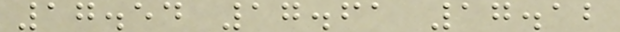17.54 17.61 17.12
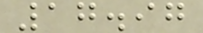17.97
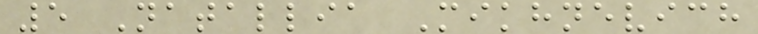5 Natallia Mikhnevich
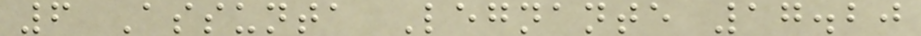6 Assunta Legnante 17.20
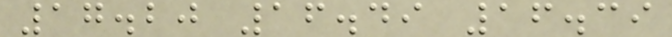17.20 16.49 16.39
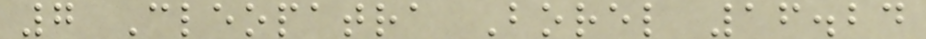7 Cleopatra Borel 16.24
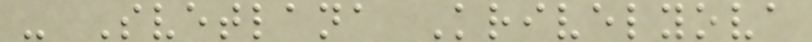- Svetlana Krivelyova
